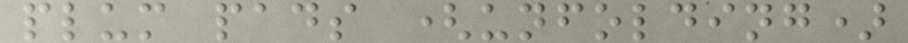plum pads (unfolding)
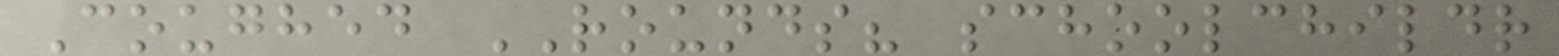Coughed ROUNDS? schoolchildr
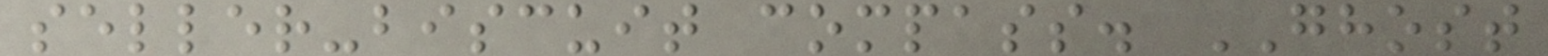seller-biscuit compass. GHOST
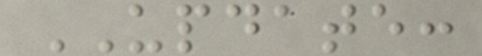UPDATE:
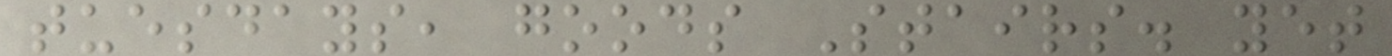tuesdays, goods Stairs. yet
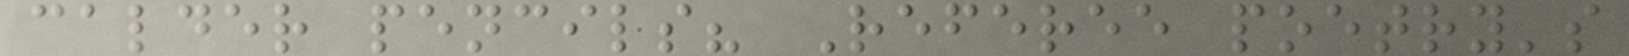calder pencils? Referee poetry's
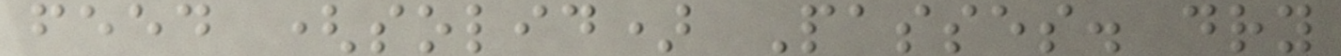feed (solid) Passes. dry
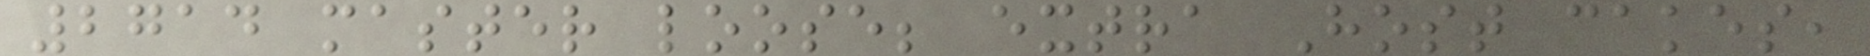2714 master loose; extra Host cakes,
